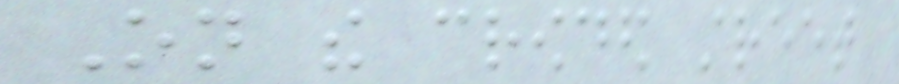On the crowded street
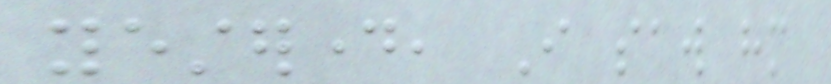yesterday, I saw him
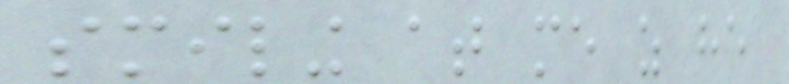smiling at me as he
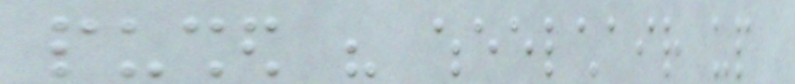pushed his wheelchair up
